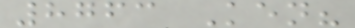8763 Ken?
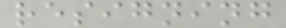resigning
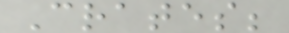Crates;
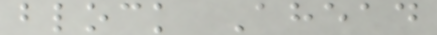block Ahead
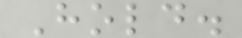Hold.
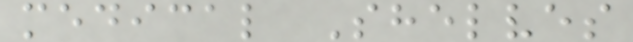medical Shelves
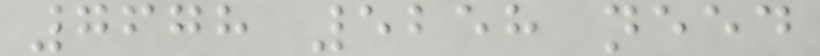7678 5258 need
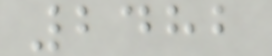2482
